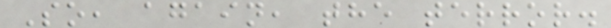So, again, the terror.
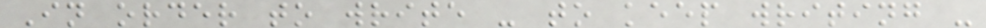In order to write - to keep writing -
